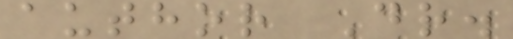author Dr.
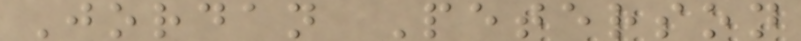Jordan Peterson
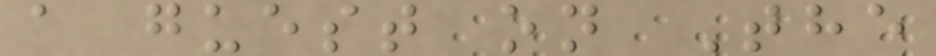a guest on The
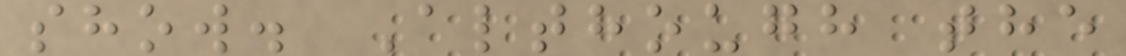show. Although the
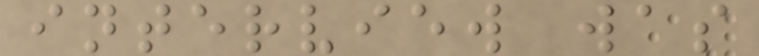interview was
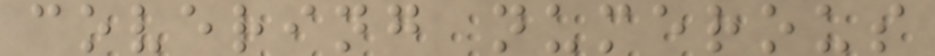covering numerous
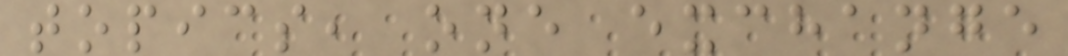topics, one exchange
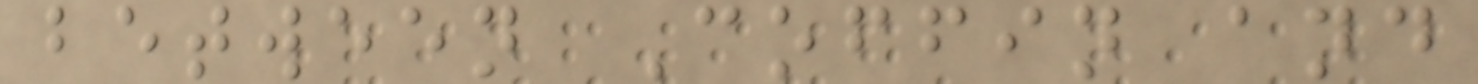between Coffin and
